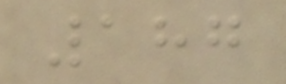187
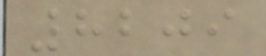8209
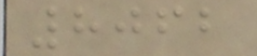8062
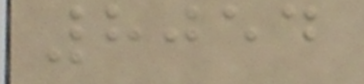8054
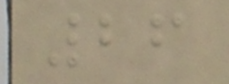26
